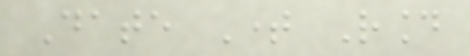Date Time Round
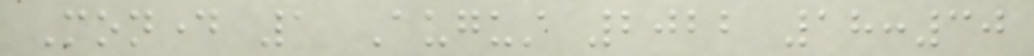Monday 1 August 2022 18:30
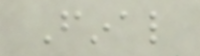Final
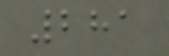281
